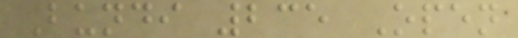Bundi 235 Open
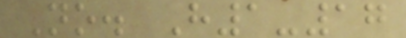No. H1-17
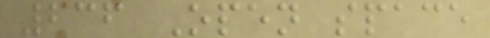236 Open space
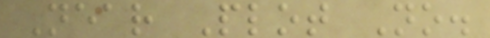Near Plot No.
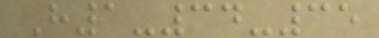H1-34-35
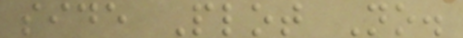side Plot No.
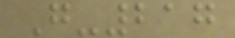G-217
